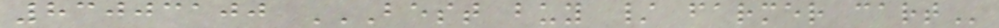83003100 BEST BUY / FARMER CART
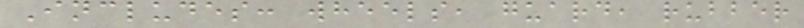Includes: wheels, guard, rubber
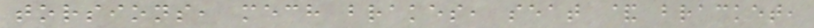torsions, mech brakes, seat & bracket,
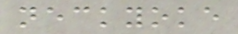neckyoke
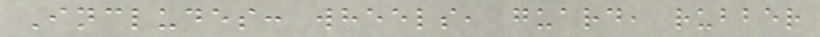Includes: wheels, guard, rubber
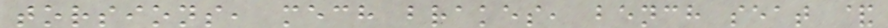torsions, mech brakes, bench seat &
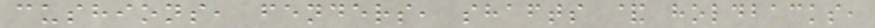cushions, fenders, shafts & holdbacks,
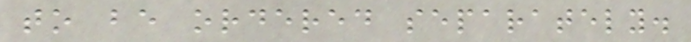to be ordered separately.
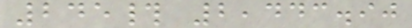245# 2,443.90
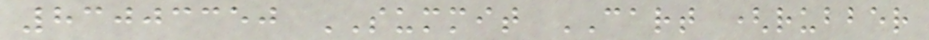83003350 SUMMIT CART (rubber
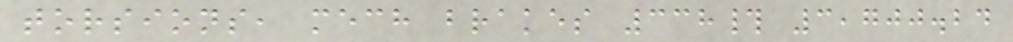torsions, mech brakes 338# 3,700.24
